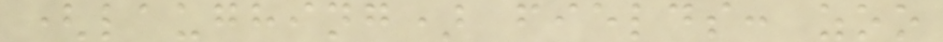(laughing) fields: zoo
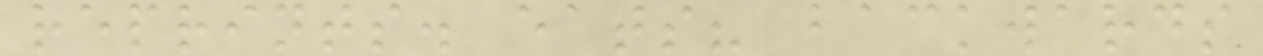reprints. eats? backwards
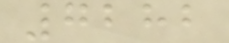7282
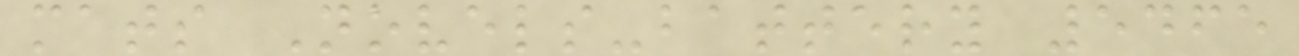mats Novels-battery 5465
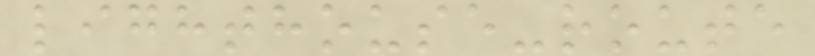lighthouse-route
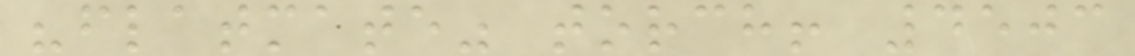"flatmate" torch! 4503
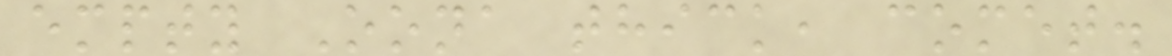empty Oona thick, comet.
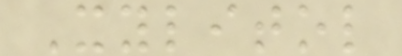Xylitol
